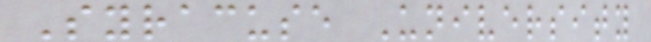Syracuse University
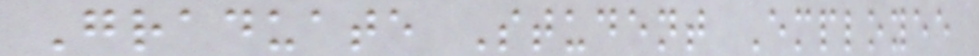Graduate Student Employee
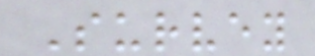Survey
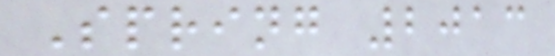Spring 2013
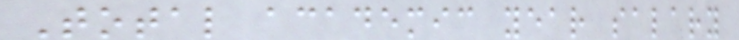Total academic year salary
